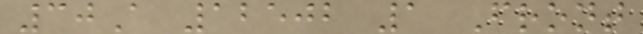30A 12502 1 Front
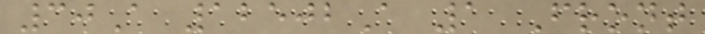30A 12502A 1 Front
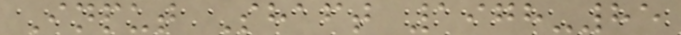Input Shaft 1978-85
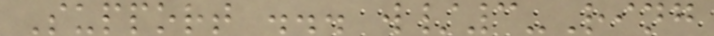Support ... w/3-Ring
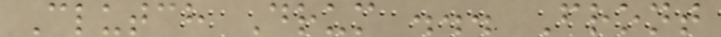Clutch Drum ... Front
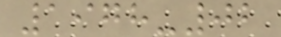1978-02
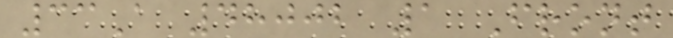33A 48002 1 Front
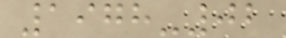1978-02
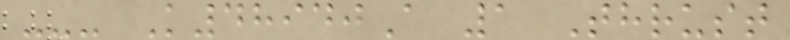--- K48940A 1 Thrust
